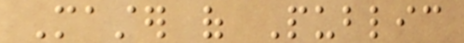Master of Public
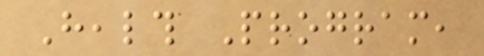Health Program,
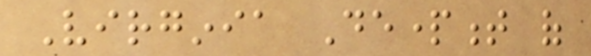Virginia Department of
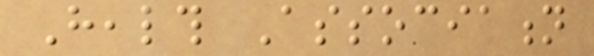Health Association
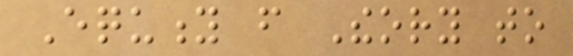Equity from Theory to
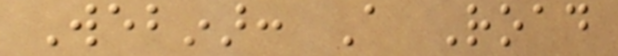Webinar: A Road
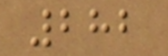282
